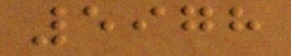5978
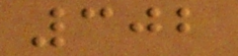302
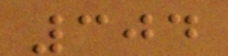304
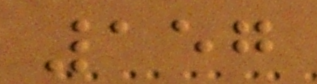157
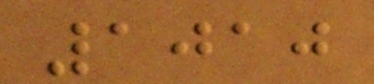1010
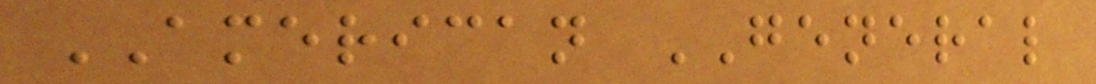AMERICAN GENERAL
